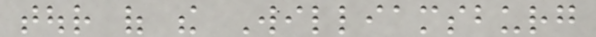tour of the Williamsburg
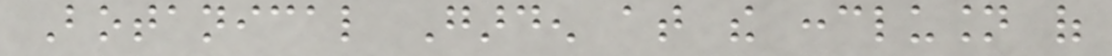Botanical Garden at the conclusion of
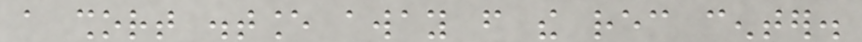a short distance away from the rec center.
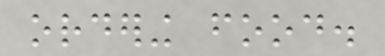ordering food.
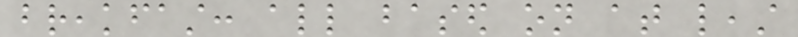breakfast: all based on at least
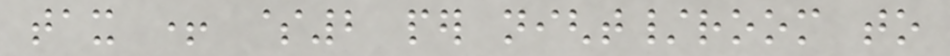tax + $2 per night/room to
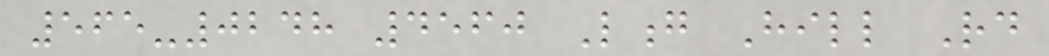565-0248 4560 Long Hill Rd
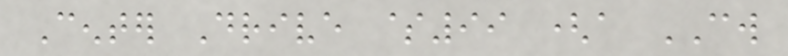Center Drive $99 (a CW
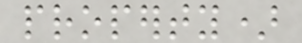property)
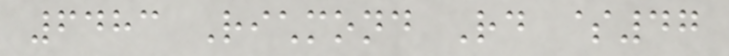6483 Richmond Rd $47
